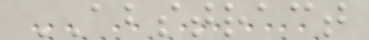ABSTRACT
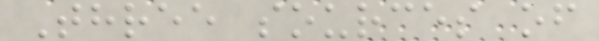Three sources of
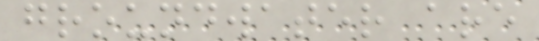groundwater are
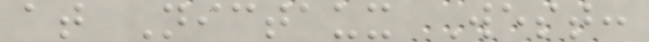at Nictaux West:
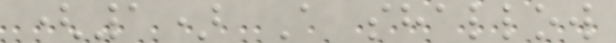(1) A shallow
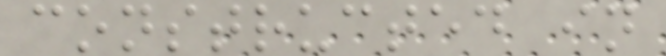constructed in
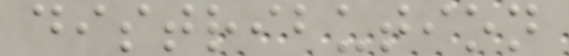distribution
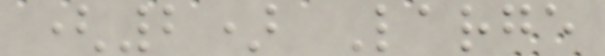(2) Large
